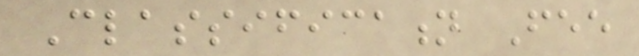Classification Fee
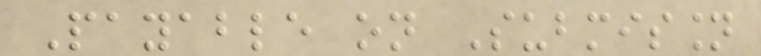Payable on Submission
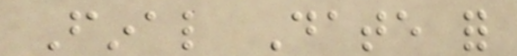Final Date for
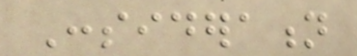Consideration
